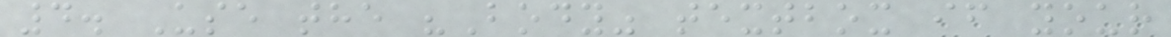4. Use the "Body" textbox if your
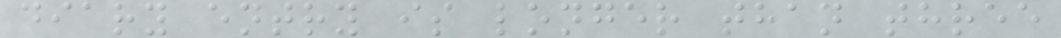diary entry is longer than three
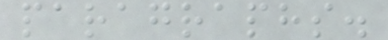paragraphs.
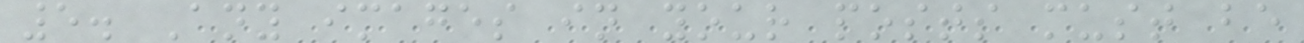5. Any images in your posts must be
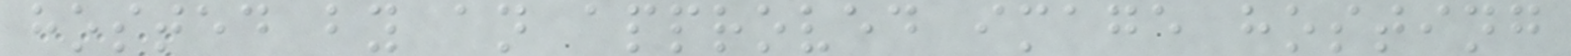hosted by an approved image hosting
